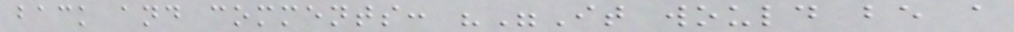back and comments: ""It would be a
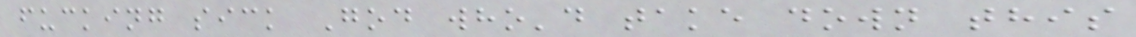fucking sick God who'd take down this
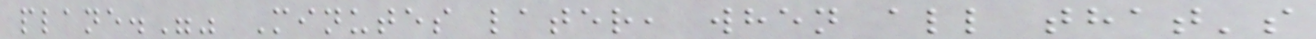plane."" Minutes later, when all that's
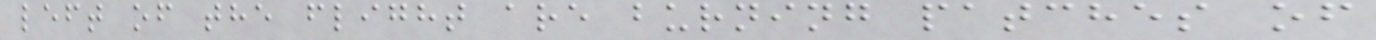left of the flight are burning patches of
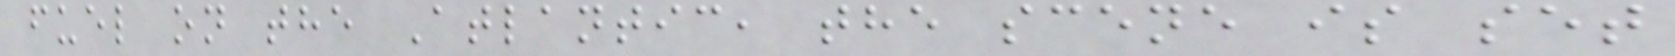fuel on the Atlantic, the scene is set
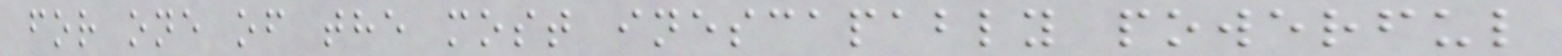for one of the most inescapably powerful
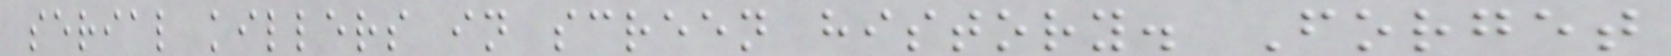serial killers in screen history. Forget
